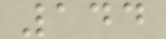144
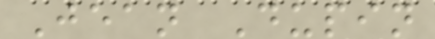Jean Dupin
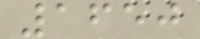1650
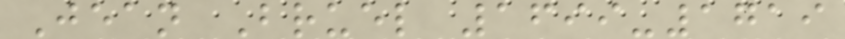Jean Bruel 1699-1719
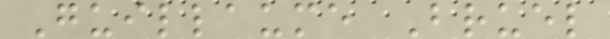Guillaume Bruel
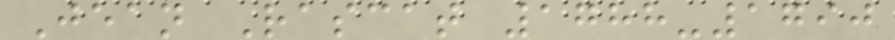Jean Rascat 1788-1790
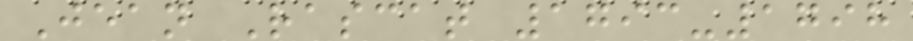Jean Rascat 1793-1798
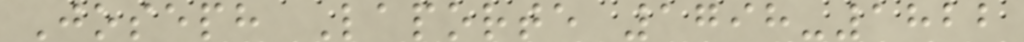Joseph Laporte 1798-1822
